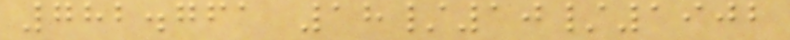782.761 18/10/1902
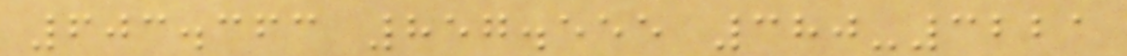603.363 857.555 380-3221
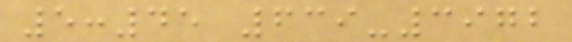5:45 639-3972
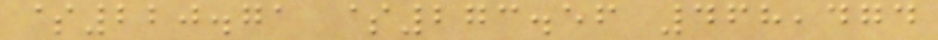$220.71 $273.56 468,474
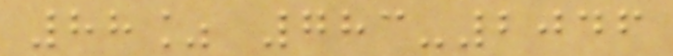88% 783-2046
